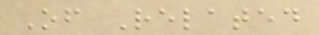Of Related
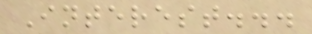Interest...
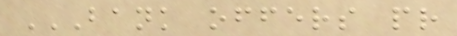BANK OFFERS PR
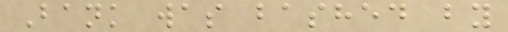Bank was bashed by
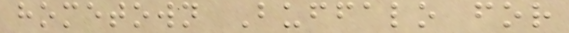hometown Buffalo for
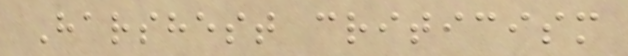Harshest criticism
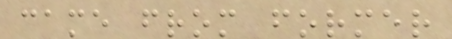came from former
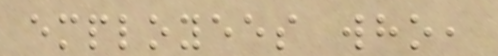employees who,
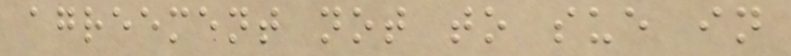agreement not to sue in
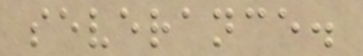severance.
